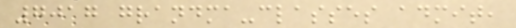7017 grandma-classes admit,
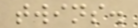twins.
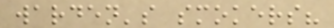warden's smokers?
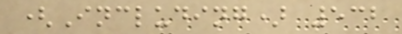(Including) 532
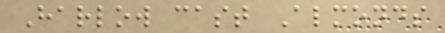Harlow cast Almonds
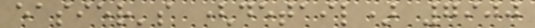easier's (detail) 7900
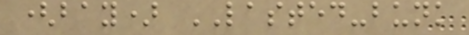(bay) LASTED-bunk
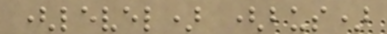(level) (bus)
